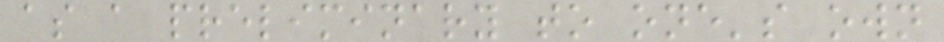as a preliminary to one's own
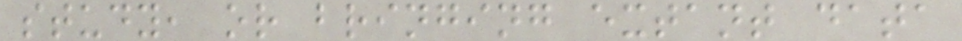study, or bringing extant data
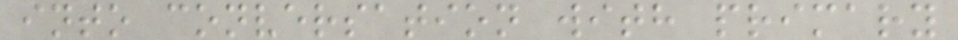into conversation with primary
